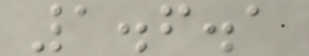1.6.1
